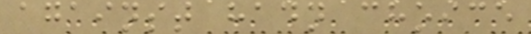against hadn choice
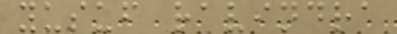yusuf ravindra
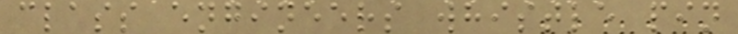class engineers whistle pin
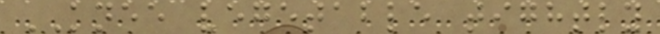KNEE vegetable tightly
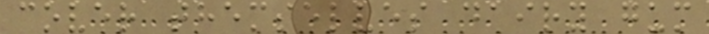cover themselves dairy gum
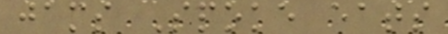jams Spoke eats
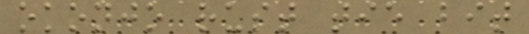okonjo rust tie bit
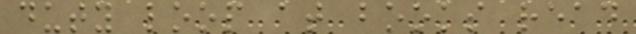duty loop at books read
